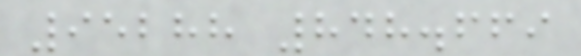95288 848.669
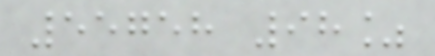55758 98%
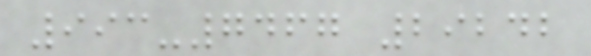993-7467 29242
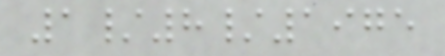1/8/1975
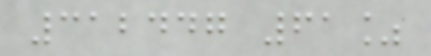312447 61%
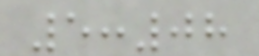5:08
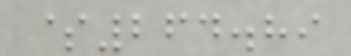$264.89
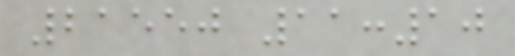21550 11:10
